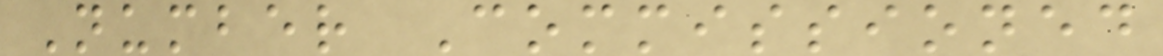Number Commissioned
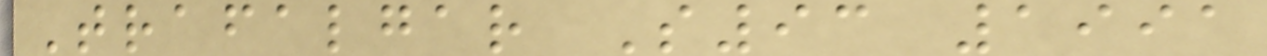Trafalgar S93 1991
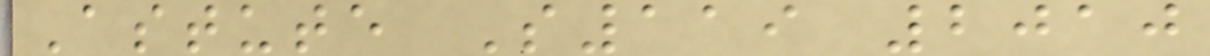Astute S119 2010
